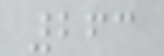263
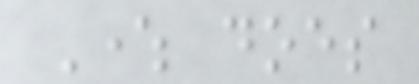Where does
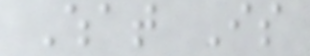What Is
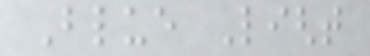Blue Light
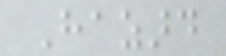Hazard
